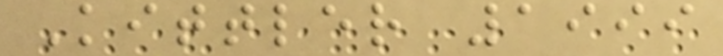Kittler 1999
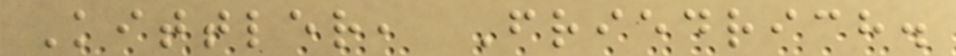Kittler, Friedrich.
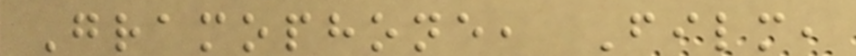Gramophone, Film,
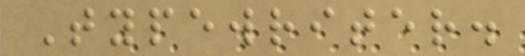Typewriter.
